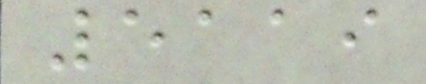5119
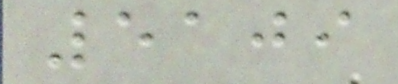5109
